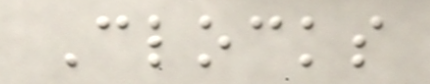Clocks
